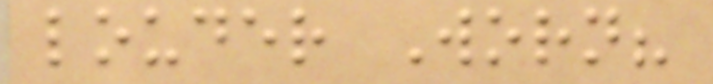louder Worn?
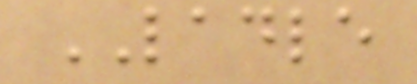LADLE
